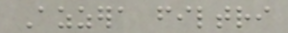Azzera filtri
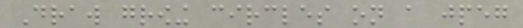Draw growing circles on a jpeg
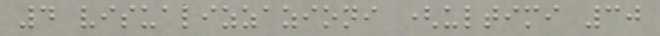4 visualizzazioni (ultimi 30
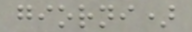giorni)
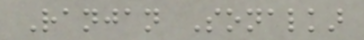Ranjan Sonalkar
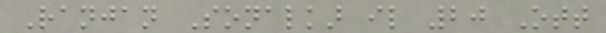Ranjan Sonalkar il 20 Ott
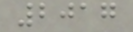2017
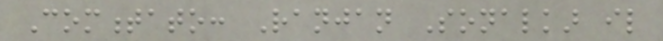Commentato: Ranjan Sonalkar il
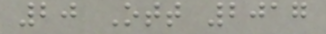20 Ott 2017
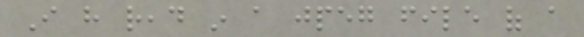I have read in a jpeg file of a
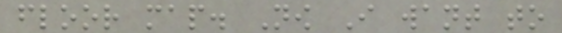floor map. Now I want to
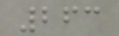263
